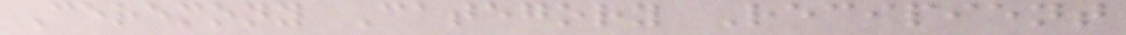Ceremony Category Recipient
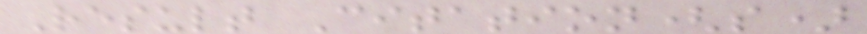Result Citation(s)
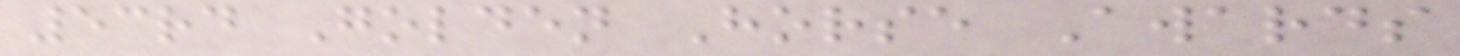53rd Golden Horse Awards
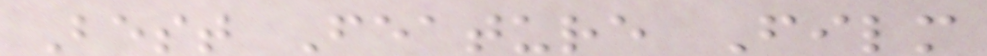Best Feature Film
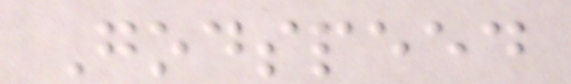Godspeed
